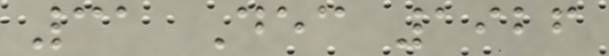31 Dec 1926
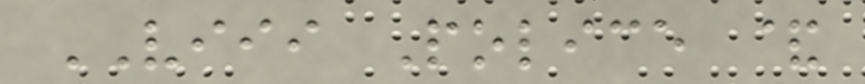VIII Police &
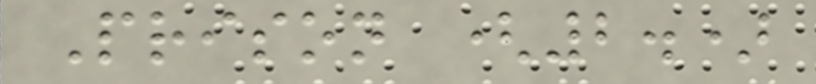Prison (2.)
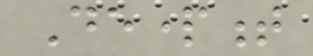Department
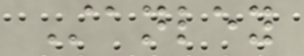Stanley
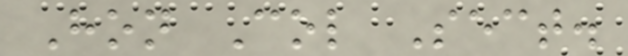Hon Col Sect.
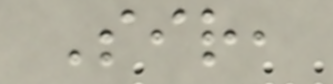Sir,
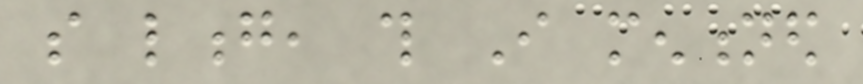so long, this I mentioned
